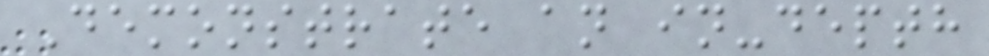Demonstrate an in-depth
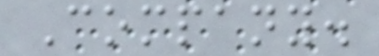Company.
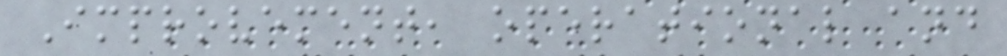Improvement, operational and
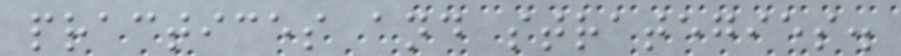practices and strategies.
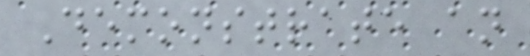Demonstrate an
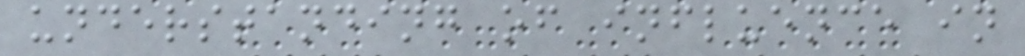understanding of influence in
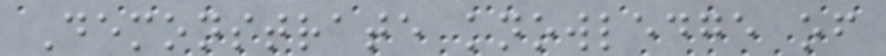Demonstrate knowledge of
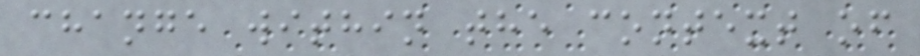change within the context of
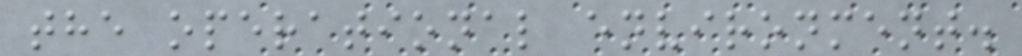the operational environment.
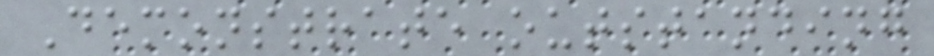Demonstrate outstanding
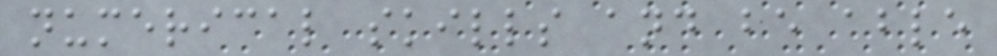numerical skills and be able
